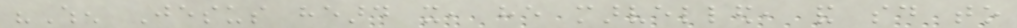"When Jesus heard it, he marvelled, and said to
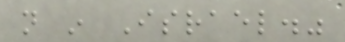not in Israel."
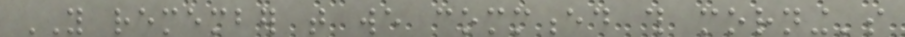YOU remember that we commenced this morning's
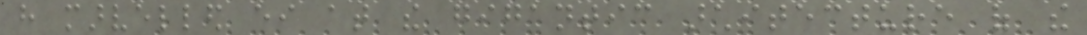have marvelled either at the gigantic architecture of the
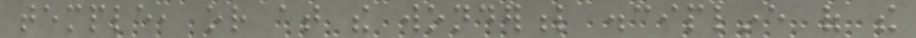temple, or at the wonderful discipline of the
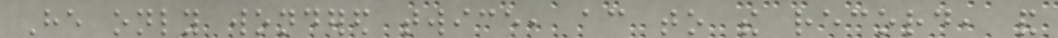He only wondered twice, according to the record, and
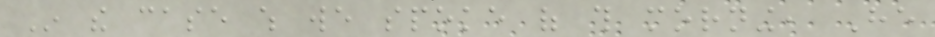In the case which we spoke of this morning, He
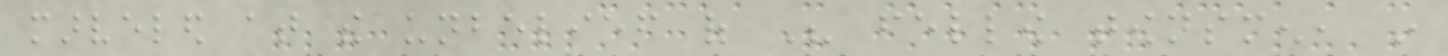marveled at the unbelief of His fellow townsmen, in
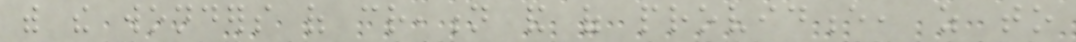with the wonders of creation and of providence, as to
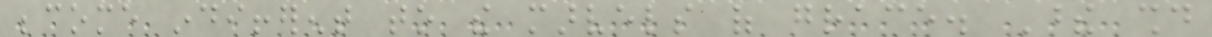become indifferent to the marvels of grace. These should
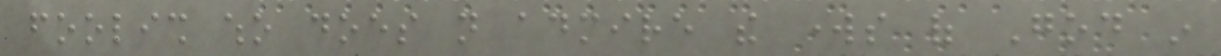foolish who does not admire the works of God in
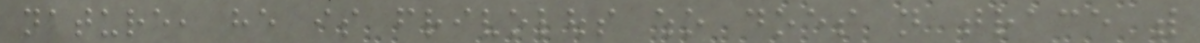nature, he is frivolous who does not trace with
